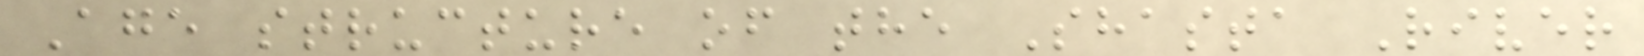Age structure of the Shasta River
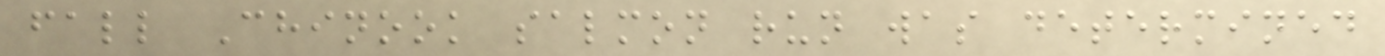fall Chinook salmon run was determined
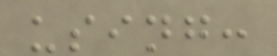using:
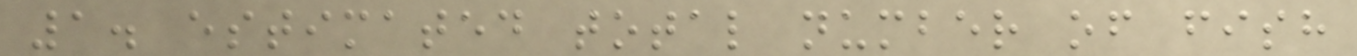1. estimated total number of fish
